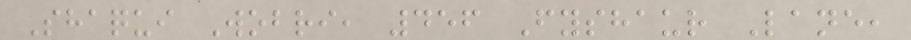Shaqui Wobri, 456 Fyshaur Lane,
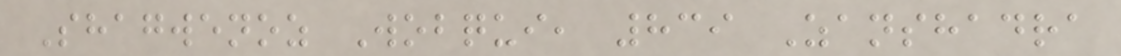Shagwenoz Wobqui, 839 Zanshadra
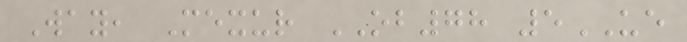Way, Mexur OB78 5UE
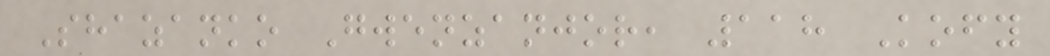Shazanko Gwenzanjor, 118 Kofy
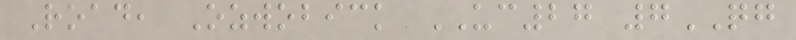Road, Ozwobick UC27 7QG
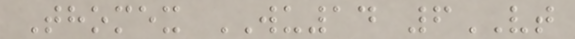Thomex WU14 6VT
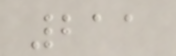211
